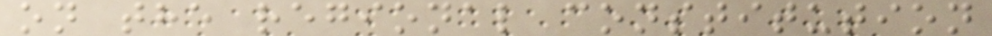on the regional constitution
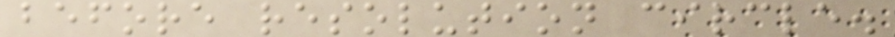before resolution circle.
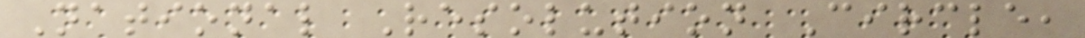National Resolution Circle,
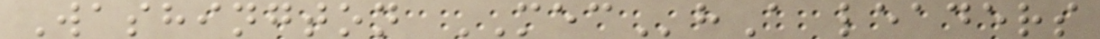Washington MEChA leaders
